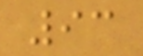93
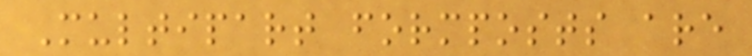Multipart formposts are
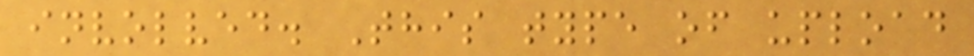involved. This type of upload
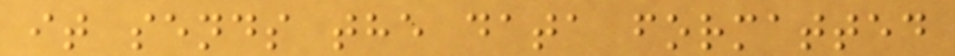it sends the data formatted
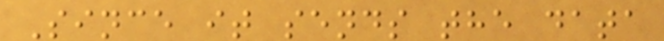Since it sends the data
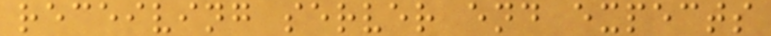receiving server end expects
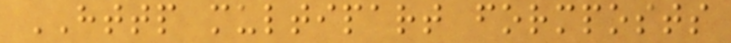HTTP multipart formposts
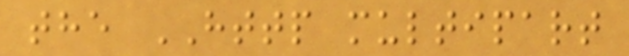the HTTP multipart
